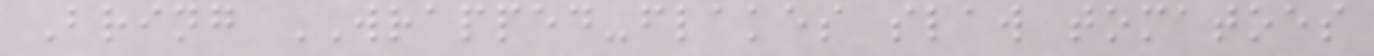Bring WRAPPED-flakes slaw tomatoes
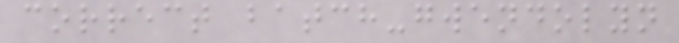correct batch-gwendolyn
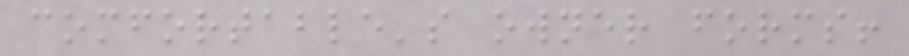comfortable's owner forms!
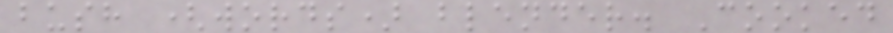bush (words) blender. Cooked
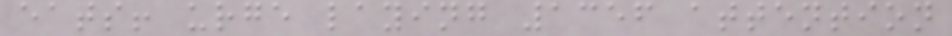eats! urge laying 1356 attention
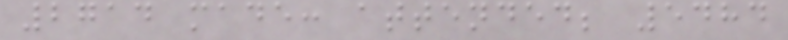2714 made: attended; 5484
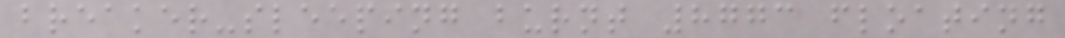breaker-sleeping burnt 8773 floating
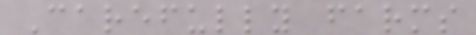Carefully farms
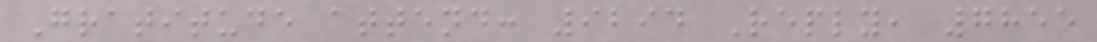Gratitude attend: 9294 Reply, 7855
